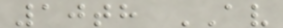10th AV
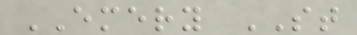EMERY ST
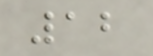12
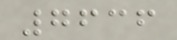7636
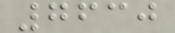7630
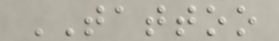TATTOO
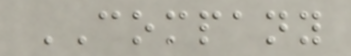COMPANY
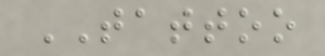TATTOO
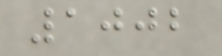1002
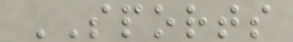SPORTS
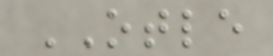OTLE
